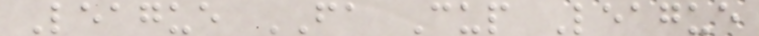League FA Cup League
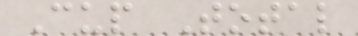Cup Total
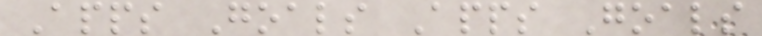Apps Goals Apps Goals
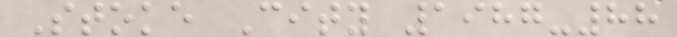Stoke City 1987-88
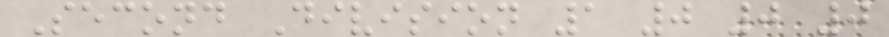Second Division 1 0 0 0
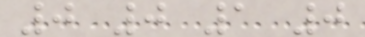0 0 1 0
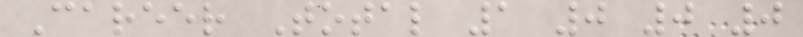Career Total 1 0 0 0
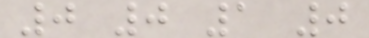0 0 1 0
